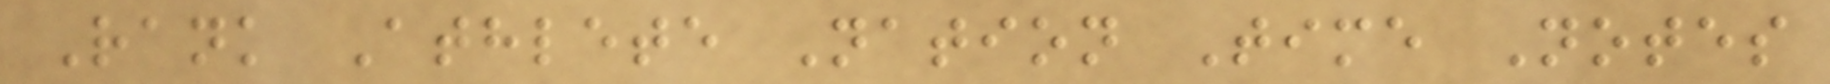Rank Athlete Nation Time Notes
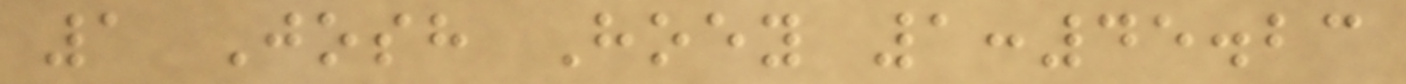1 Josh Hoey 1:45.23
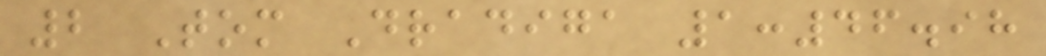2 Tom Dradiga 1:46.98
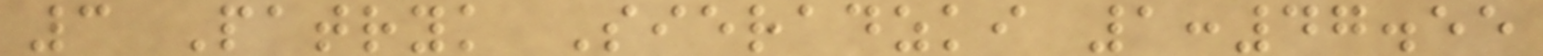3 Patryk Sieradzki 1:47.55
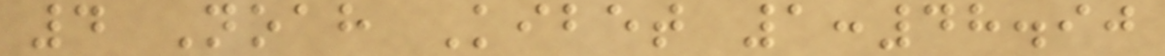4 Noah Kibet 1:48.90
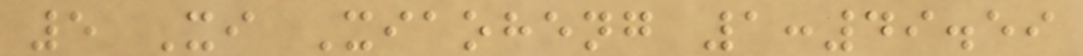5 Xi Xiaoheng 1:49.59
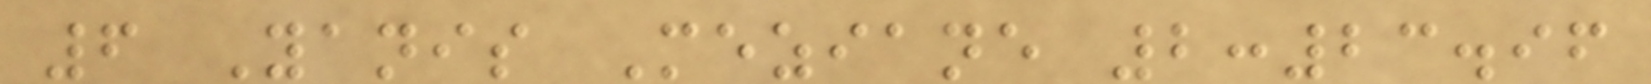6 Yanis Meziane 2:23.96
